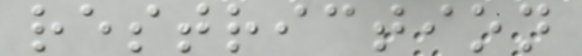restriction
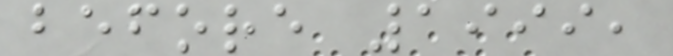before 1999,
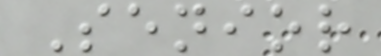Senior
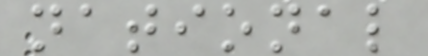national
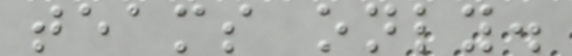teams only.
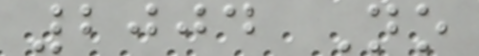2004 No
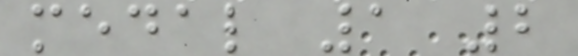medal 1 2
